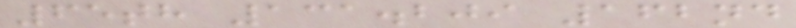65th 131.209 162nd
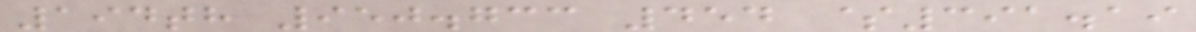194th 950.733 454 $391.19
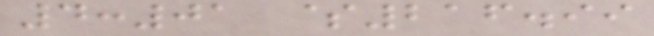4:01 $216.99
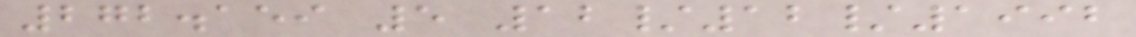272.159 5 12/12/1992
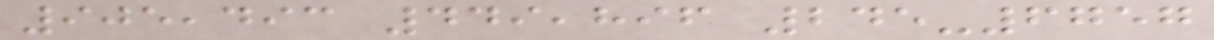905,493 449,896 245-6757
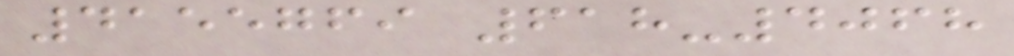4155769 618-4068
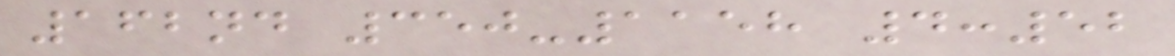162nd 350-1158 4:52
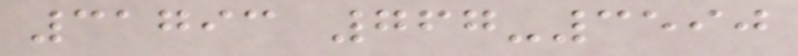31793 767-3590
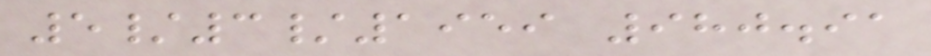5/3/1959 980.91
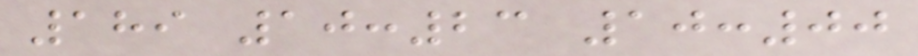189 10:23 10:00
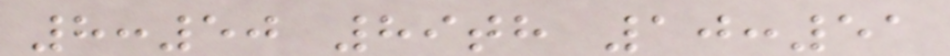8:50 89th 10:51
